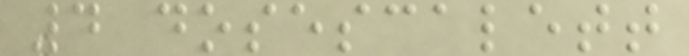4 dosescalett
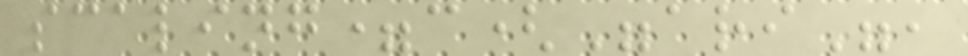scaling=c("ari",
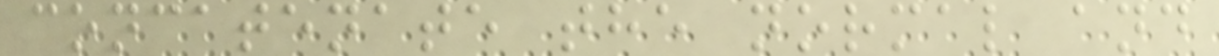concatenate the normal and
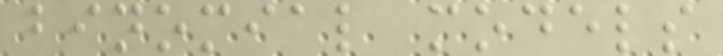binomial models
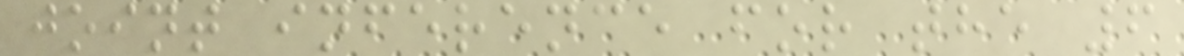joint inference for the 6
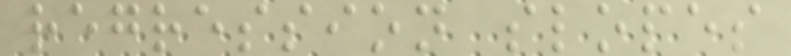regression slopes
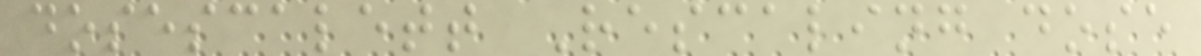dosescalett Rescaling dose
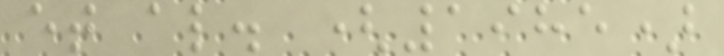et al. (1985)
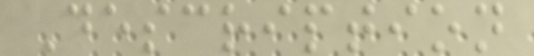Description
